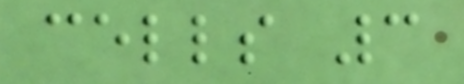cells 3
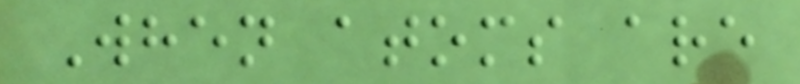When atoms are
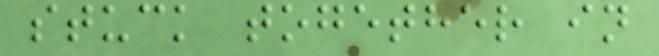stuck together in
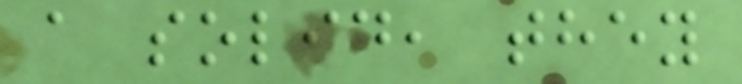a solid, they
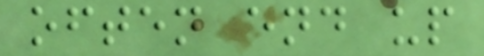often end up
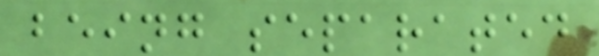being separated
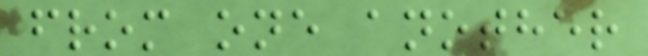from one another
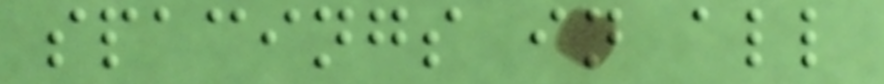spacings in all
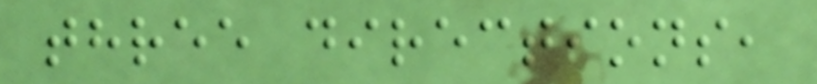three directions,
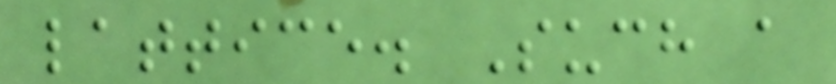lattice. Such a
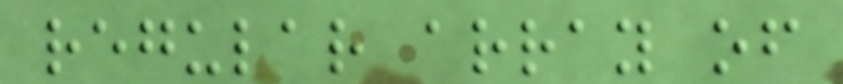regular array of
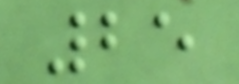25
